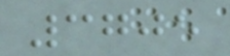3705
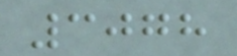3078
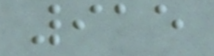915
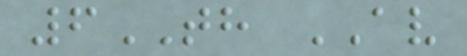6TH AV
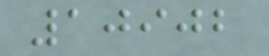10902
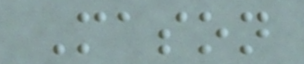Mason
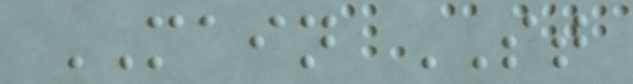MAIN ST
